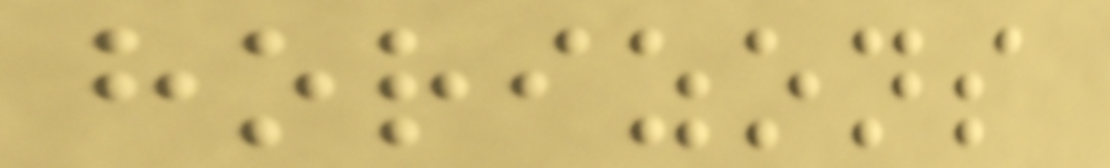horizons
